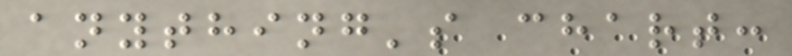anything's chart:
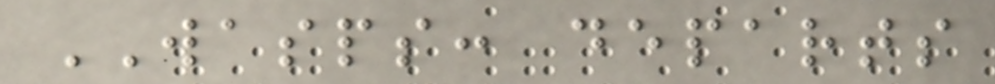WASPS: departs
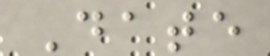Date
